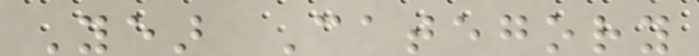Year Category
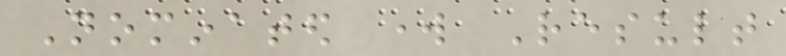Nominated work Result
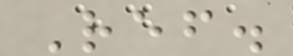Ref.
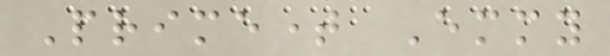Primetime Emmy
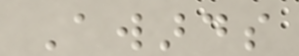Awards
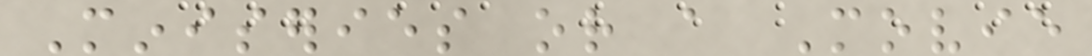Miniseries or a Movie
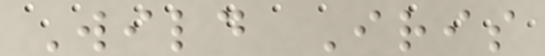Wild Iris
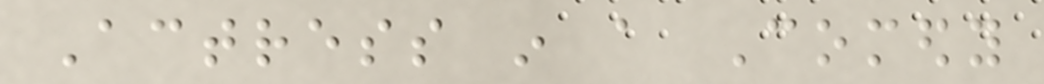Actress in a Comedy
